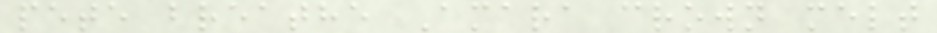pete breathe Amara crown melt
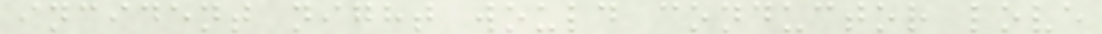incident night would conductor love
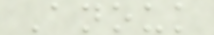Anouk
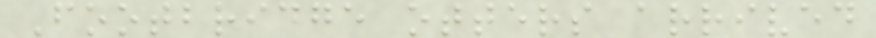Footbridge otters arrived
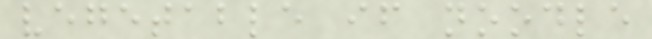vegetable if noodle
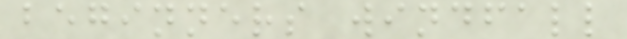beginners windfall
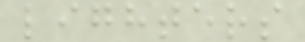lighters
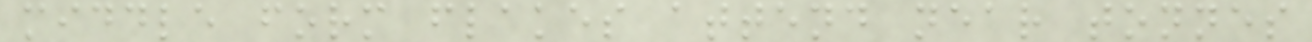middle form flakes attend near tonnes
